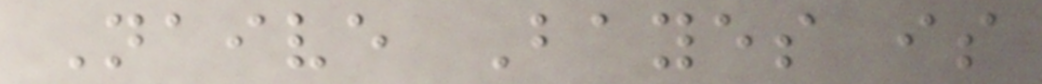Naive Bayes is
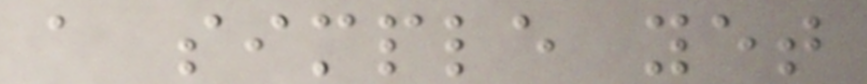a simple yet
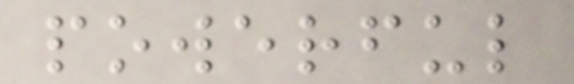powerful
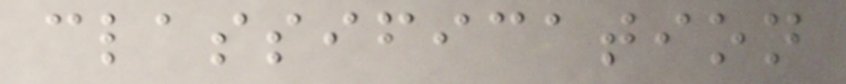classification
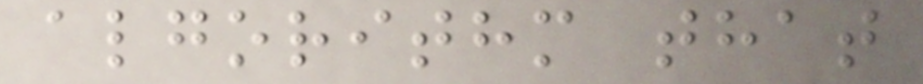algorithm that
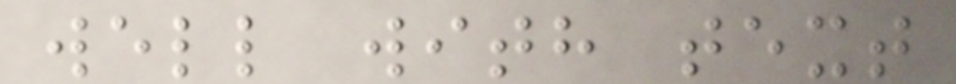well with text
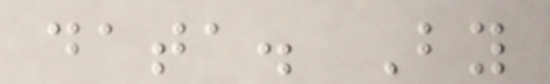data. By
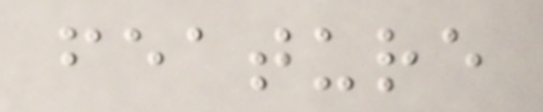feature
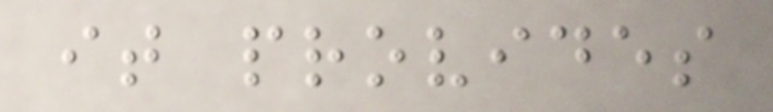it provides
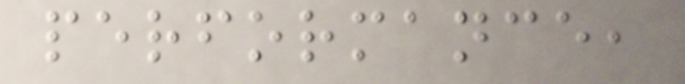performance,
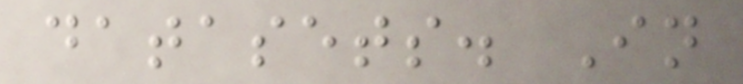datasets. In
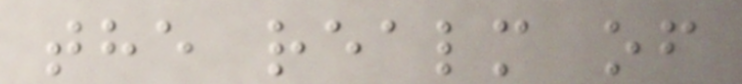the realm of
